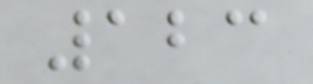123
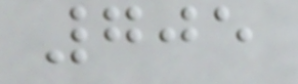705
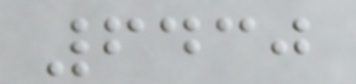6430
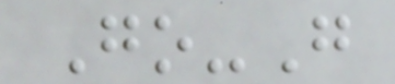Go-G
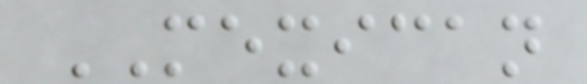MEXICAN
